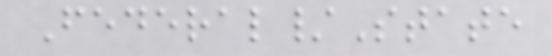Federal/State
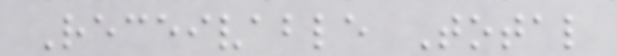Receivable Total
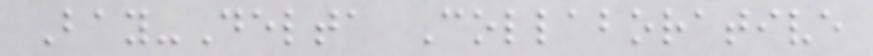Bay-Delta Collaborative
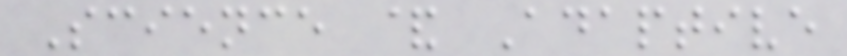Science & Adaptive
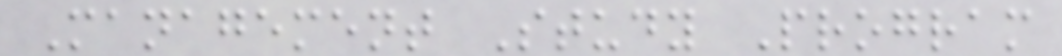Management Study Program
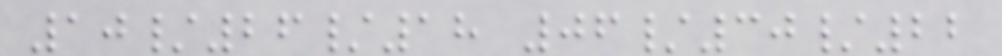10/26/18 06/30/22
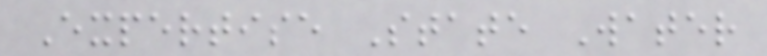Expertise State Water
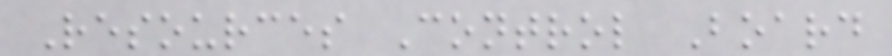Resources Control Board
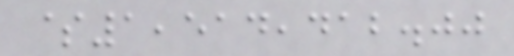$1,514,412.00
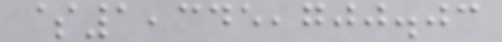$1,345,700.03
